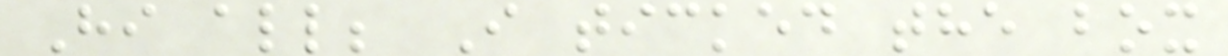Hi all; I ticked the box
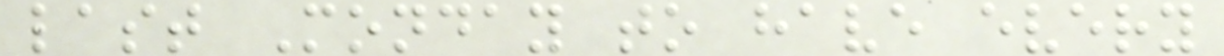last Monday to have every
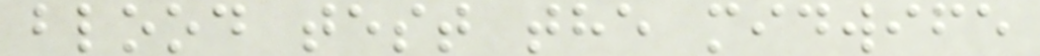blood test the midwife
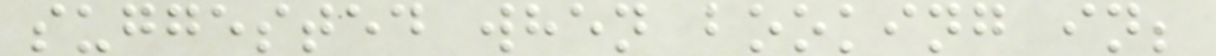suggested when booking in;
